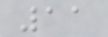11
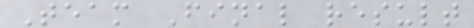Team Final result
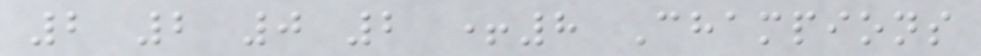2 2 0 2 +8 Champions
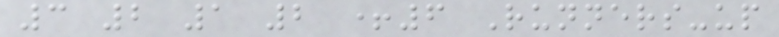3 2 1 2 +6 Runners-up
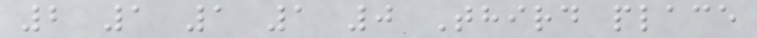2 1 1 1 0 Third place
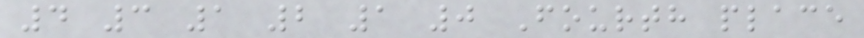4 3 1 2 1 0 Fourth place
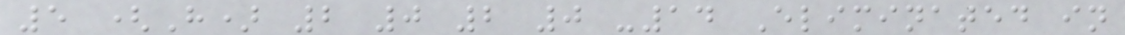5 (H) 2 0 2 0 -14 Eliminated in
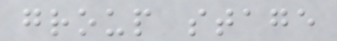group stage
